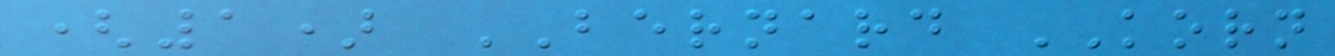(1) BERNARD KORN
